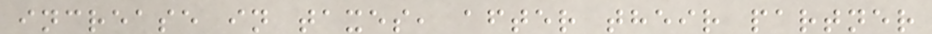increase in taxes, after their partner
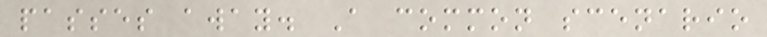passes away. A common scenario
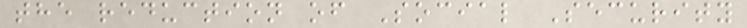the reduction of Social Security
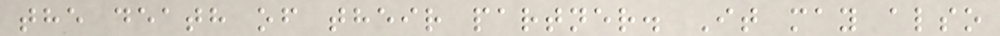the death of their partner. It may also
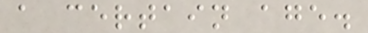a certain age.
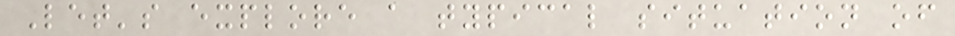Let's explore a typical situation of
